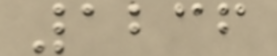1236
